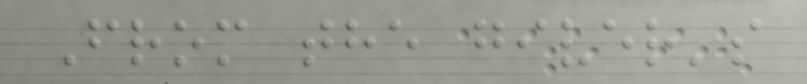From the giver's
